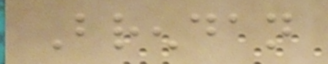Brendan
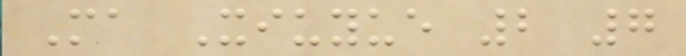Ma Xiuyue 2 7
